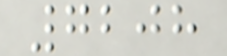7208
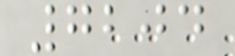7204
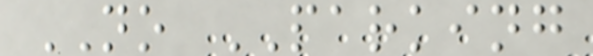NO PARKING
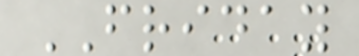FRIDAY
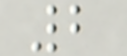2
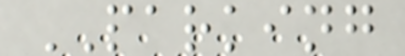PARKING
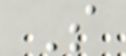S
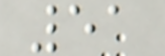51
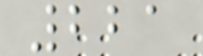221
